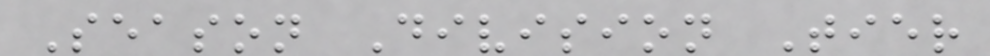Season Division Tier
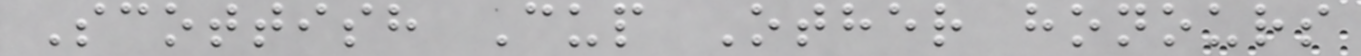Scottish Cup Other honours
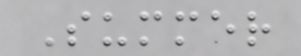Summer
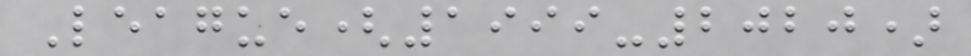League(1999-2020)
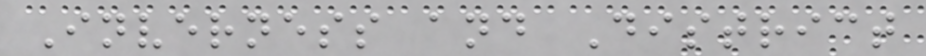Inverness and District
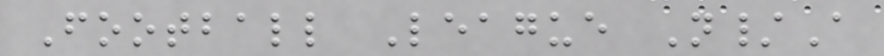Football League N/A
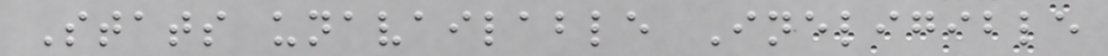Stats unavailable Ineligible
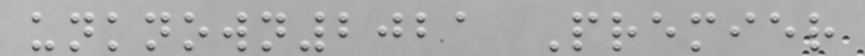unknown2021 Premier
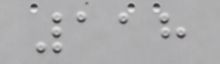118
